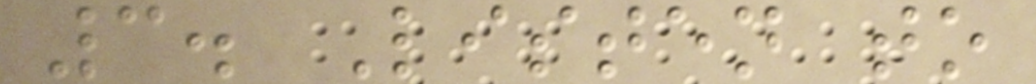3. Listen to
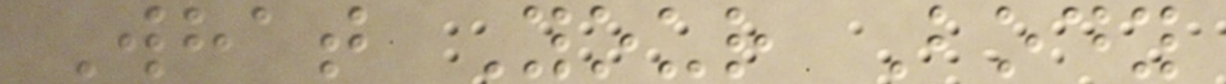What Your Body
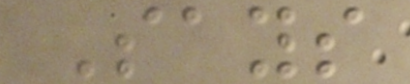Says
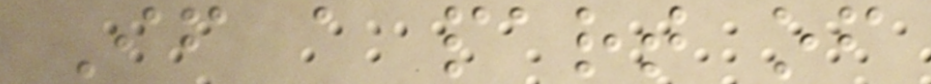If a part of
